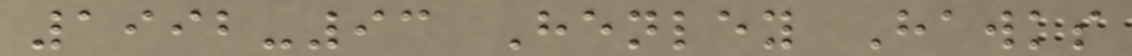1992-93 Henley Hawks
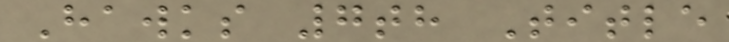Hawks 7th Title
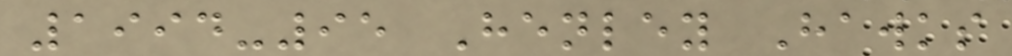1994-95 Henley Hawks
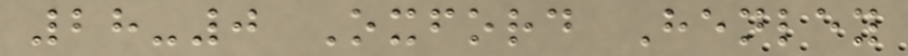28-0 Oxford Henley
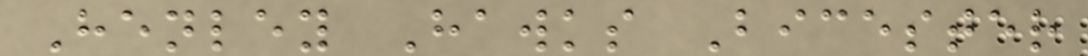Henley Hawks Bicester
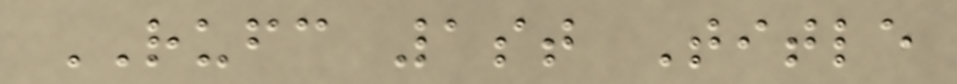RUFC 1st Title
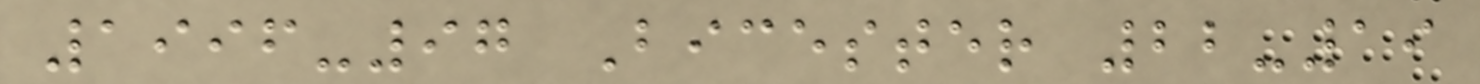1996-97 Bicester 22-19
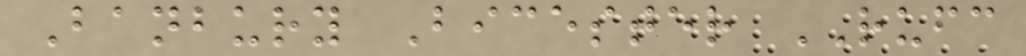Banbury Bicester RUFC
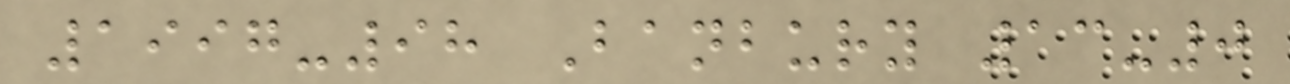1997-98 Banbury 13-0
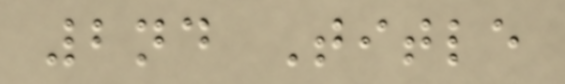2nd Title
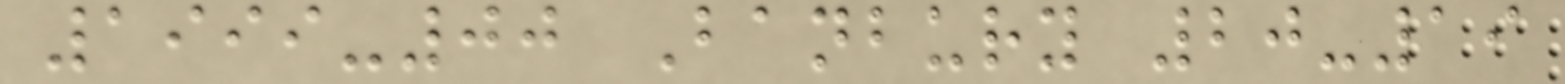1999-00 Banbury 20-19
